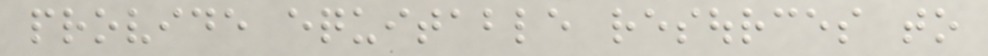provide equitable resources to
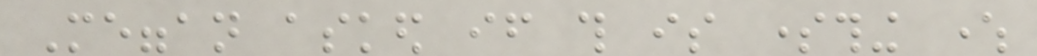Meggan asked if this is something where
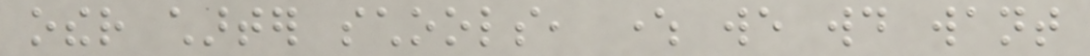other charter schools, where we would want
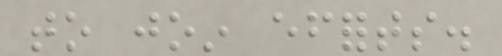to join efforts.
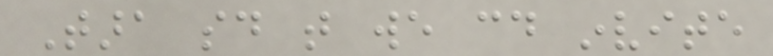Tara said that we could invite
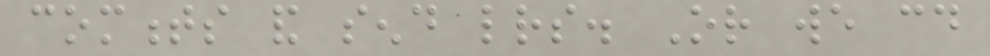comments and send letters. Or we could
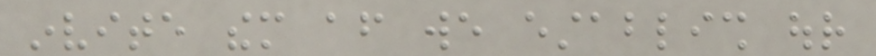invite them after we establish our
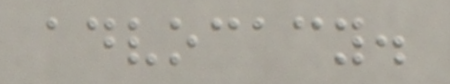advocacy.
